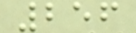256
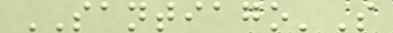SANTIAGO'S
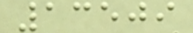13509
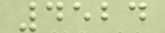4524
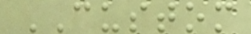CUSTOM
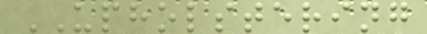UPHOLSTERING
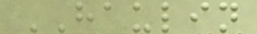HAULIN
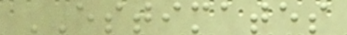ESTIMATES
